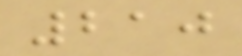210
